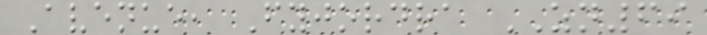Avenue, Fyjordra ZN69
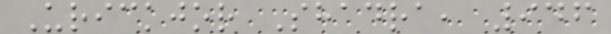Urickjor Shadra, 946
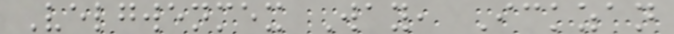Velgwenmex Way, Ickzan
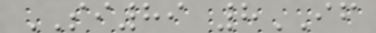SI89 8IF
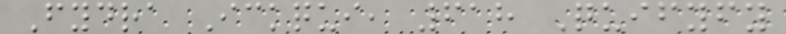Fydra Ickqui, 618 Quifyfy
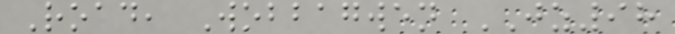Road, Wobbagwen JZ98
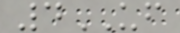4UF
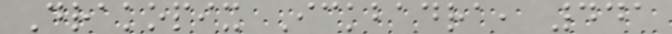Drakopix Ickbadra, 441
